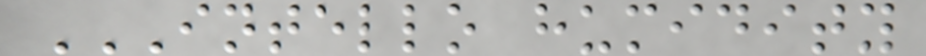INTELLO HUMIDITY
